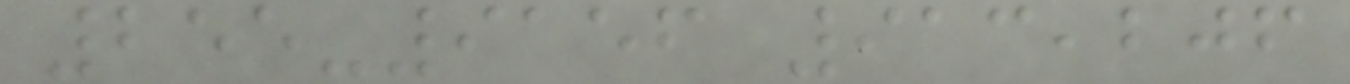255-9156 913,206
